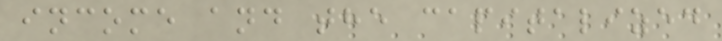income and the capitalized
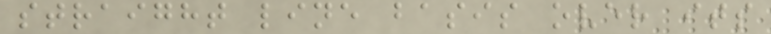straight line basis over its
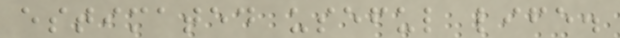estimated useful life.
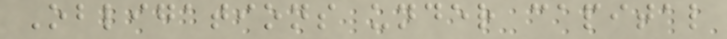Obligations under capital
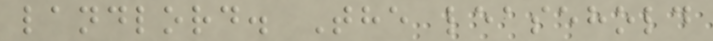landlord. The leasehold
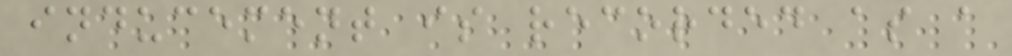inducement is recorded as a
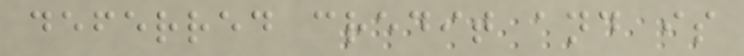deferred credit and is
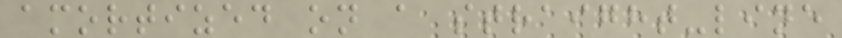amortized on a straight-line
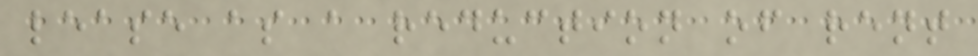lease as a reduction of rent
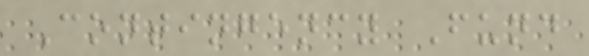Contingency Fund
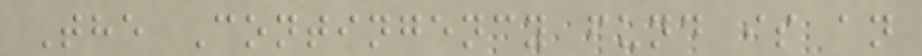The Contingency fund is an
